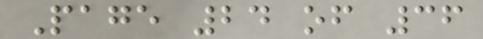Page 24 of 36
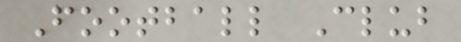Football Club
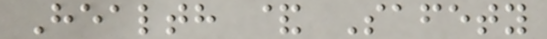Health & Safety
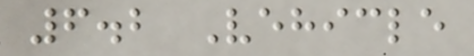6.2 Vehicle
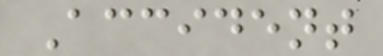Accident
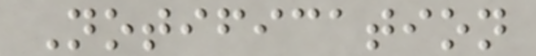Notification
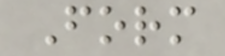Form
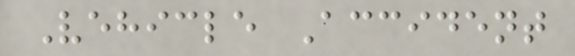Vehicle Accident
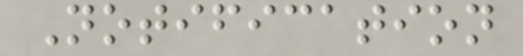Notification
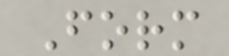Form
